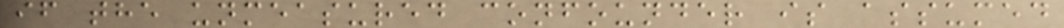if the unmeasured confounder is assumed
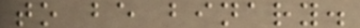to be binary.
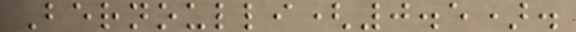Bernoulli(0.5).
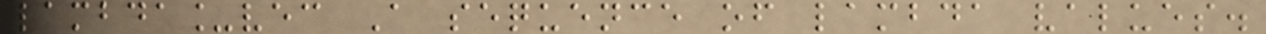lambda_vec A sequence of lambda values.
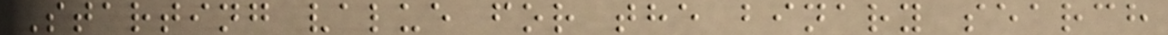Starting value for the binary search
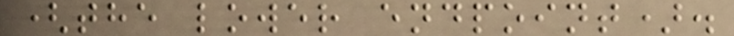(the lower endpoint).
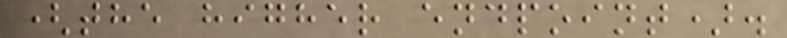(the higher endpoint).
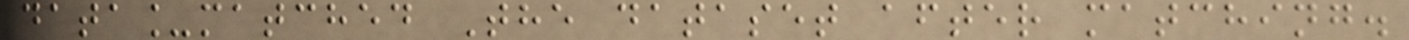data_matched The dataset after matching.
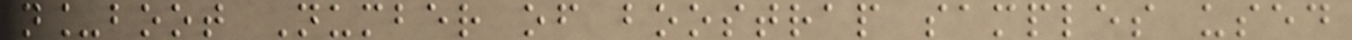n_boot Number of boostrap samples used
